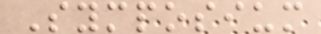Symposium
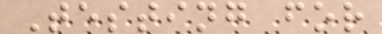Testing for
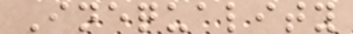Inequality
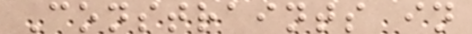Constraints in
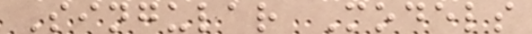Singular Models
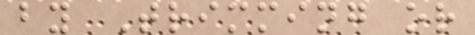by Trimming or
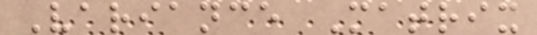Variance Matrix
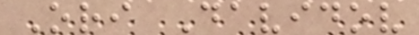Ori Davidov
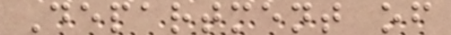Department of
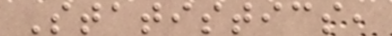Statistics,
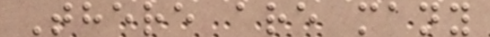There are many
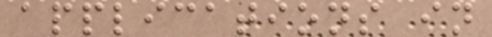applications in
